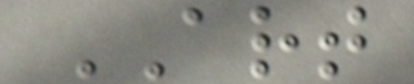ART
